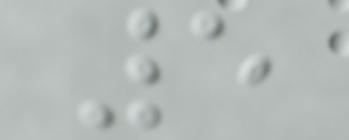5
